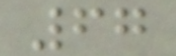67
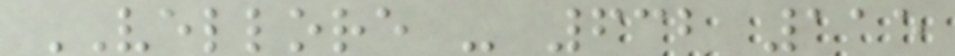VELLORE - 632 115
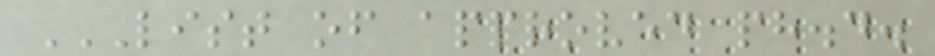LIST OF APPROVED PH.D.
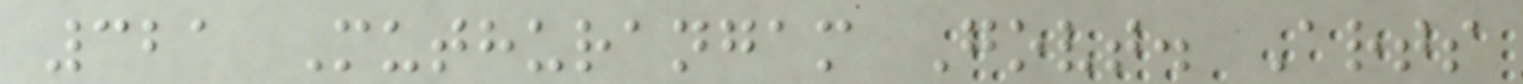321 Muthurangam Govt. Arts
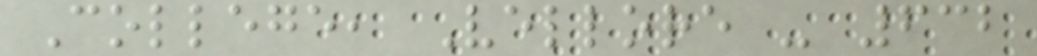College, Vellore - 632
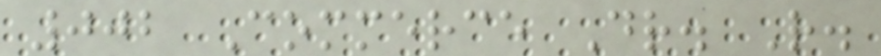002 Commerce Dr. R.
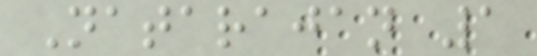Natarajan 1
